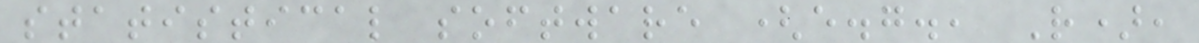statistical software (e.g., R),
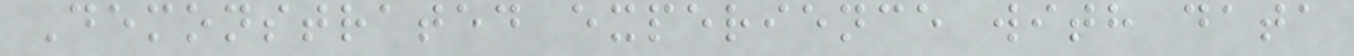Demonstrated experience with data
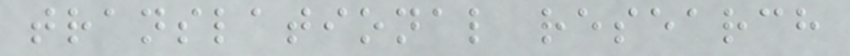translational research
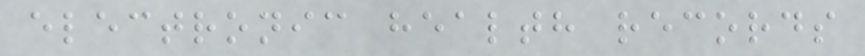electronic health records
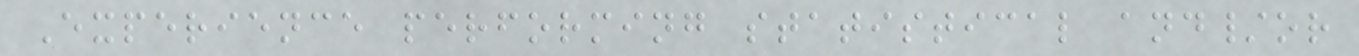Experience performing statistical and/or
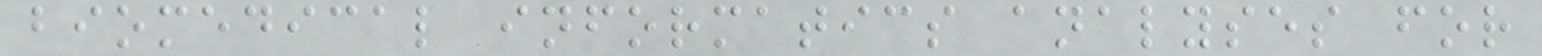biomedical informatics analyses for
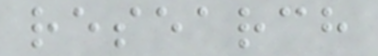research
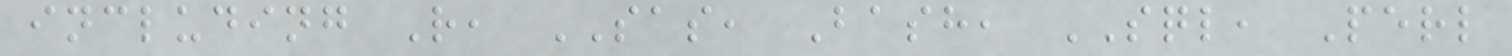including R, SAS, Bash, SQL, Perl
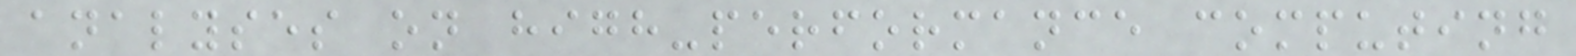analyses on high-performance computing
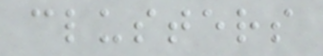clusters
